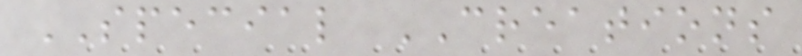SPECIAL CREATIONS
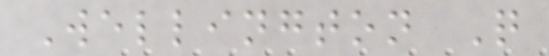Wellington Q
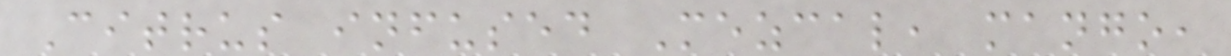Citrus infused Mezcal, mango,
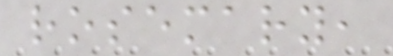rosemary,
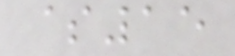$15
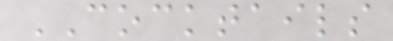COCKTAILS
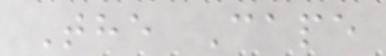The Cape
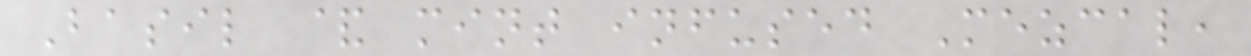Basil & mint infused Mezcal,
